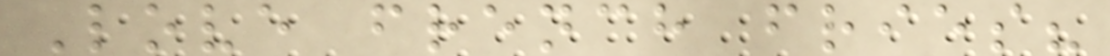Love french fries?
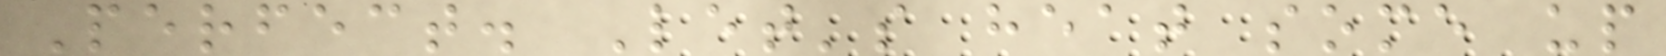Perfect. Let's heat some up
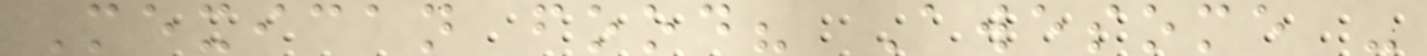Mexican food? Awesome -
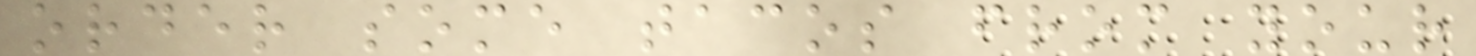order some tacos from your
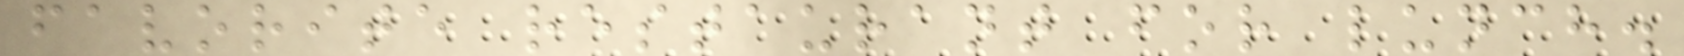favorite restaurant for lunch.
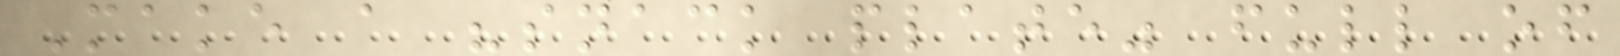Make a "snack plate" full of
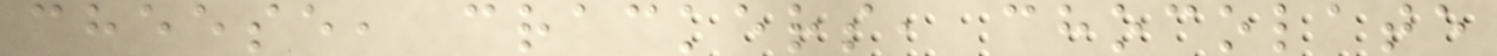cheese, crackers, chocolate
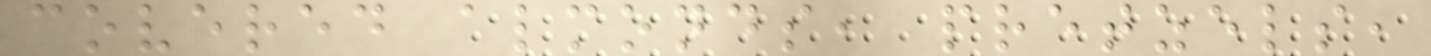covered almonds, pretzels,
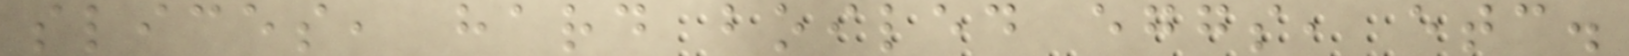slices, hard boiled eggs, etc.
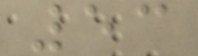53
